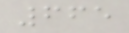665
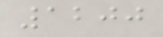1200
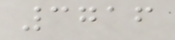3716
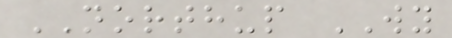NORTHUP WY
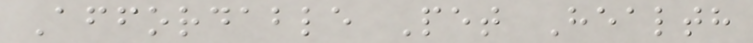Affordable Pet Health
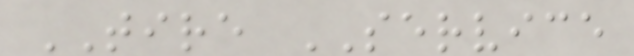TIRE SERVICE
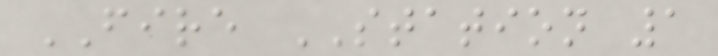FIRE STATION 1
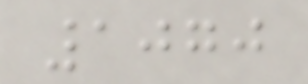1070
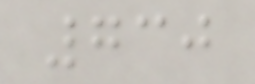730
